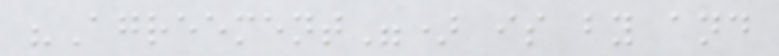"Agreement") is by and
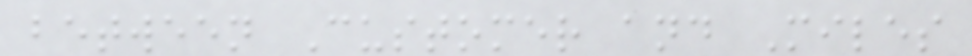between Customer and Miles
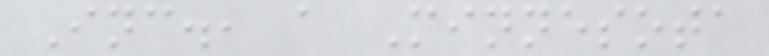Inc., a Minnesota
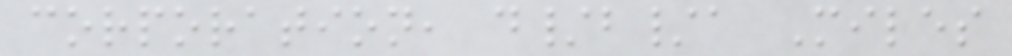corporation, d/b/a Miles
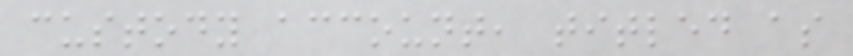custody account, titled as
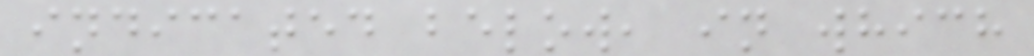indicated below, in which
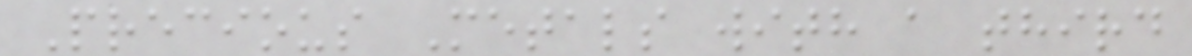Precious Metals with a third
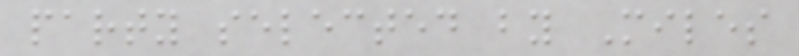party selected by Miles
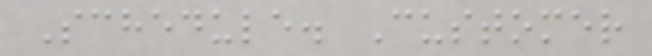Schedule. Customer
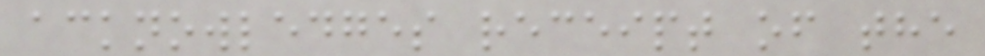acknowledges receipt of the
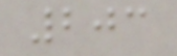203
